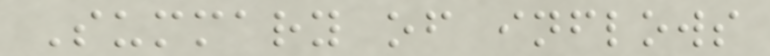Summary of inflows
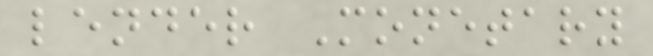lender Monetary
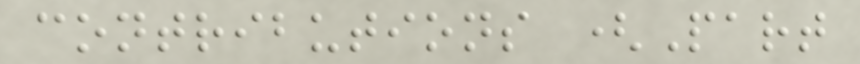contributions (Part
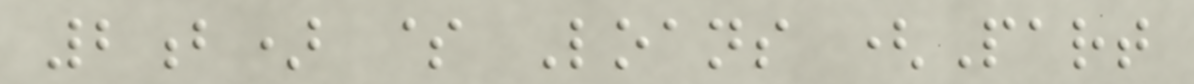2b) $ Loans (Part
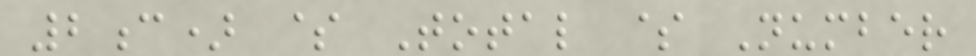2c) $ Total $ Number
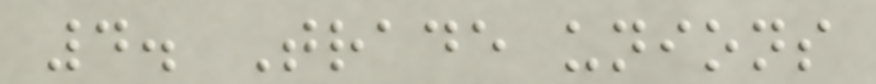4. Trade unions
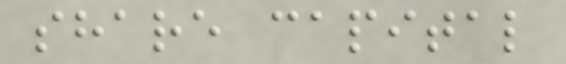share capital
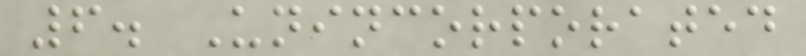6. Unincorporated
